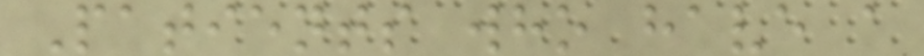Patients who have a
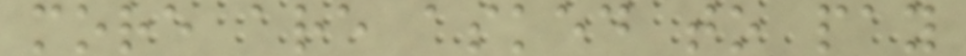more are asked to pay
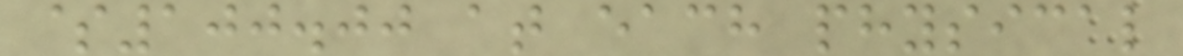$100.00 at each physical
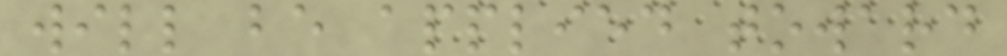will be applied toward
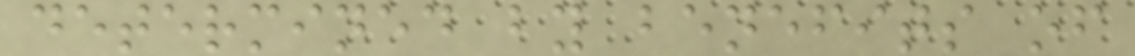determined by benefits of
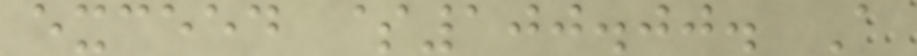exceed $100.00. A
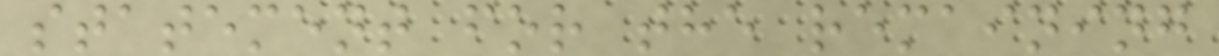statement for the remaining
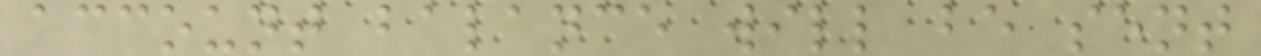account balance will be sent
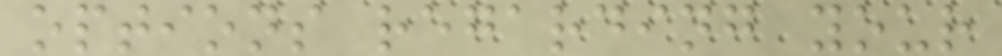options regarding your
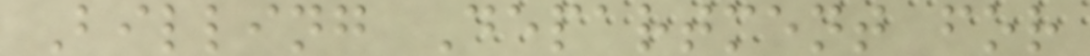Billing Department for
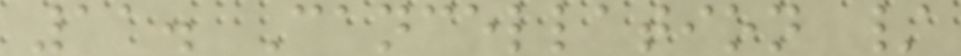11. Cancellation /
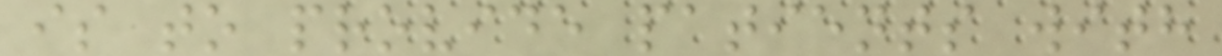is to provide patients with
